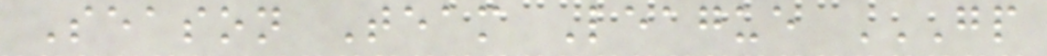Season Team League GP
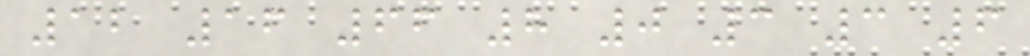12 16 66 8 0 3 3 6
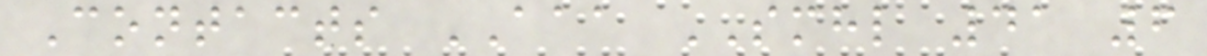Contacts AAA SMHL 41 6
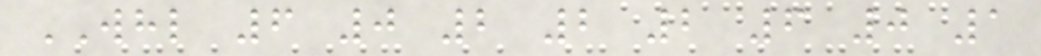WHL 6 0 2 2 2 6 0 1
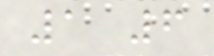1 6
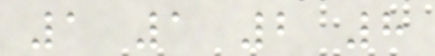1 1 2 8
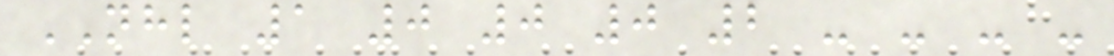NHL 1 0 0 0 2 - - - -
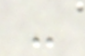-
